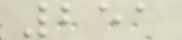251
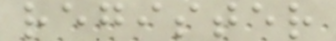register
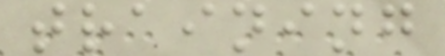training
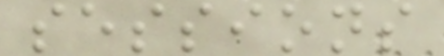sessions
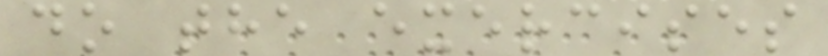do the exercises
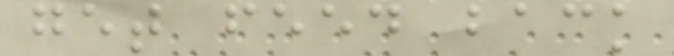get feed back
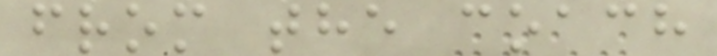from the coach
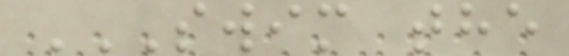SWIM THE
